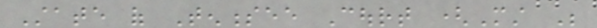State of Tennessee Court (Must Be
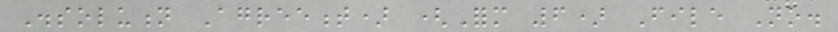Dissolution Agreement) (Form 6) File No.
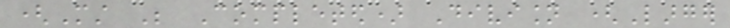(Must Be Completed) Division (Larger
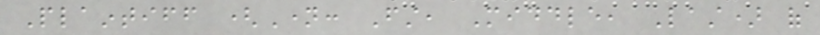Plaintiff (Name: First, Middle, Last) of
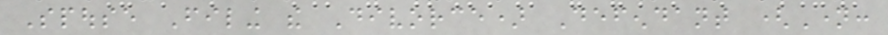Spouse Filing the Divorce) Defendant (Name:
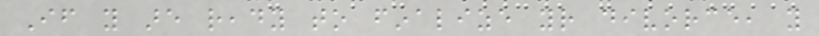If you are ready to finalize your divorce, you
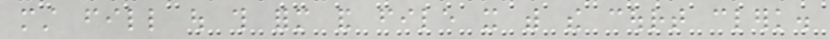must fill out this form and file it with the court clerk.
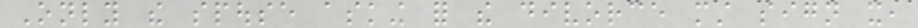Only the spouse asking for the divorce must sign it,
